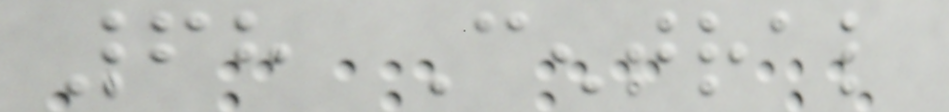68 Central
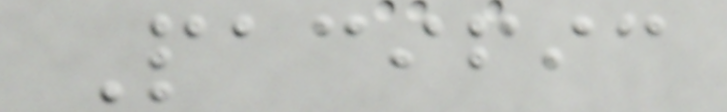Pacific
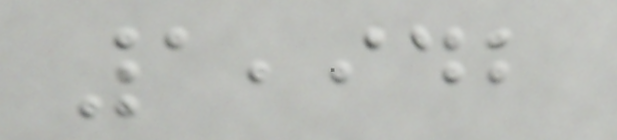1,942
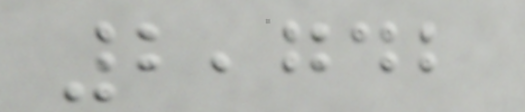2,742
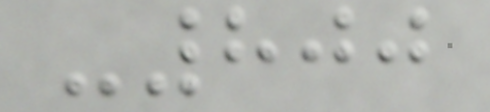-800
